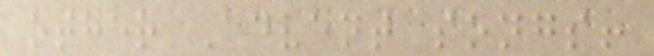other Advent songs!
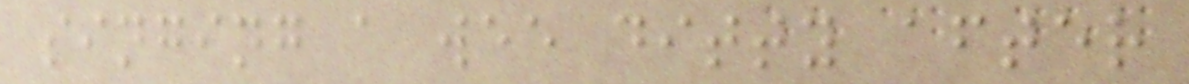singing a wee ditty after
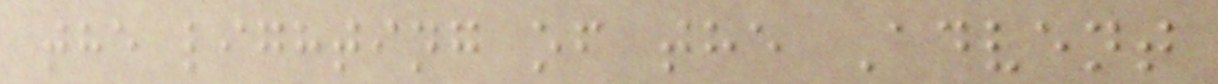the lighting of the Advent
